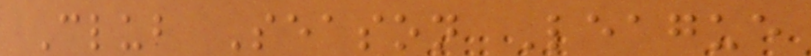Club Season League
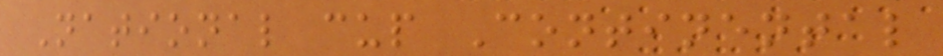National cup Continental
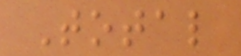Total
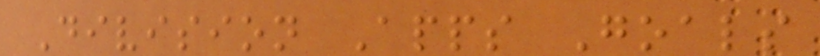Division Apps Goals
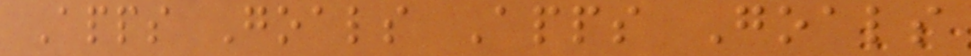Apps Goals Apps Goals
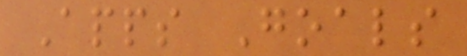Apps Goals
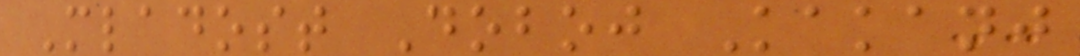Mladost Doboj Kakanj
